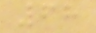68
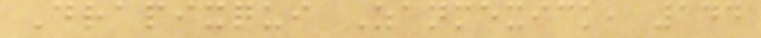Drapixqui Zanmexick, 144
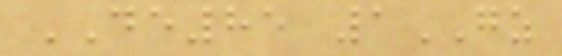DE85 1GZ
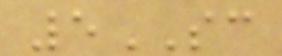5SC
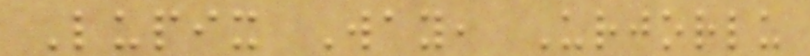Lupix Way, Urjorlu
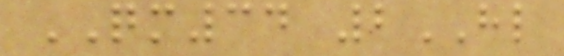QM34 2HL
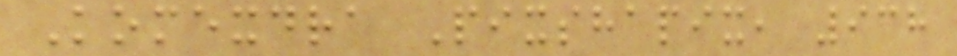Komexdra Pixshapix, 938
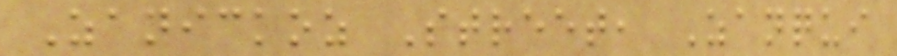Zanickoz Street, Zanqui
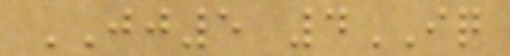JJ5 4IQ
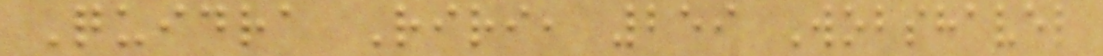Quidra Riri, 259 Wobshavel
